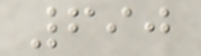690
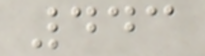443
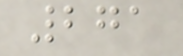271
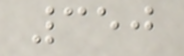350
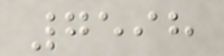7598
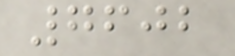7602
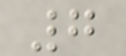7
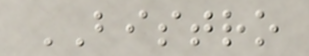BISTRO
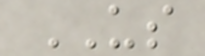US
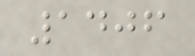1406
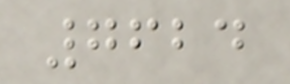7624
